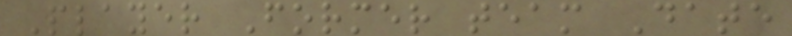Player Former team Date
